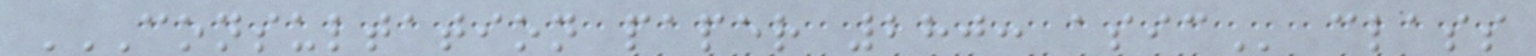CONSULTATION PAPER 280: ASIC class
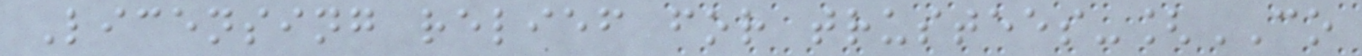Licensing relief for trustees-[CO
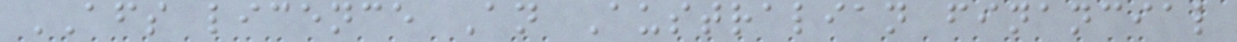AFS licence An Australian financial
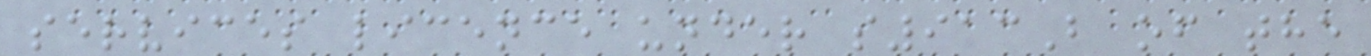services licence under s913B of the
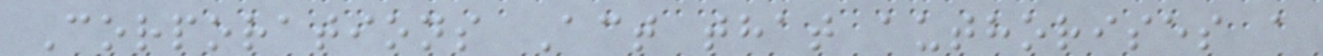Corporations Act that authorises a
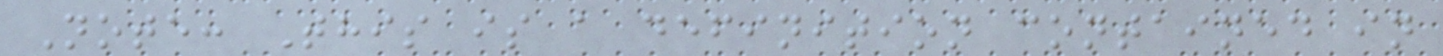Note: This is a definition contained in
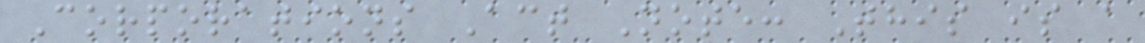Corporations Act Note: This is a
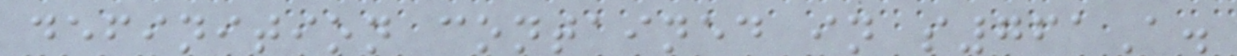definition contained in s761A.
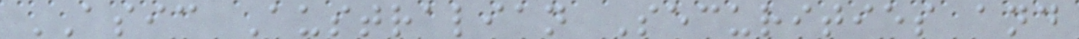ASIC Australian Securities and
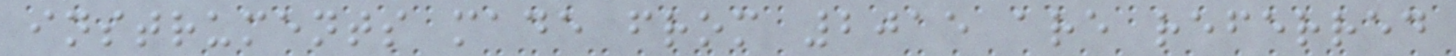instruments made from 2015 are referred
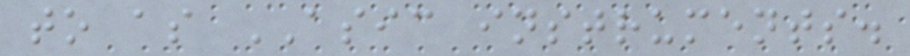to as ASIC instruments.
